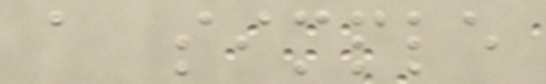a simple
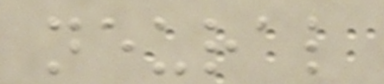neural
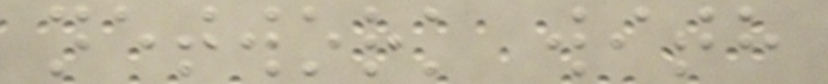network with
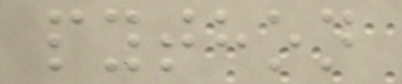python
